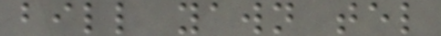bill yawn tel
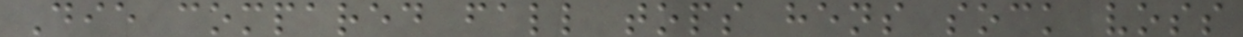Die compared fall tops hens sock voss
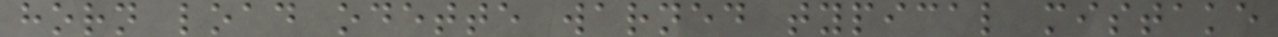horn load odette warned typical mistake
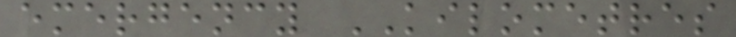emergency KILOMETRES
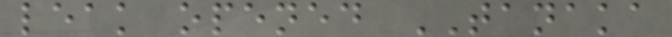leak opened TANAKA
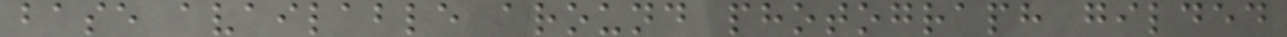base available around photograph gilded
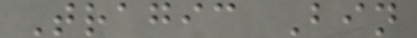Tragic Bin
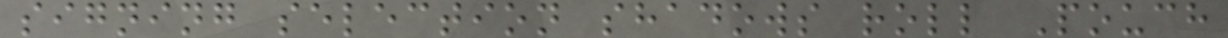signing selection shadows roll Pouch
